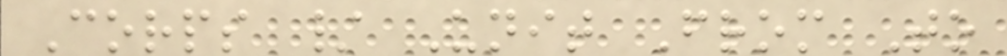Corps / Unit From To
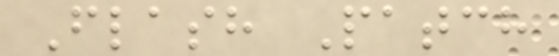Flash Patch
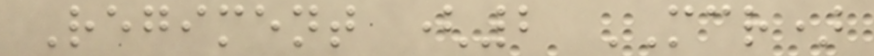Regiment (2 MCR)
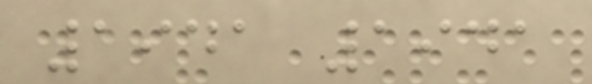1941 1941
